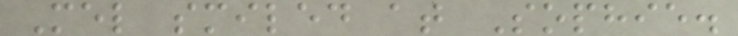Mel smiled at Sophie.
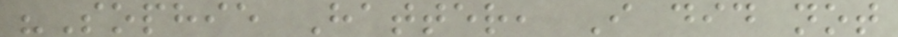"Sophie Hatter, I did not
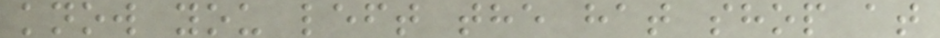know you left the hat shop at
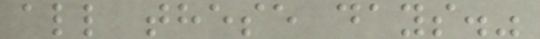all these days."
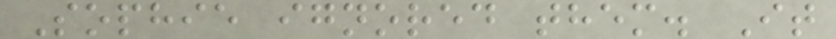Sophie ignored them. It
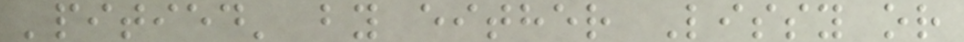'pitied' by either Lissy or
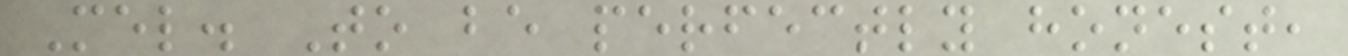Mel. To be perfectly honest,
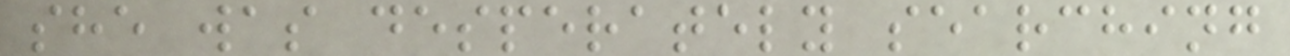she was desperately searching
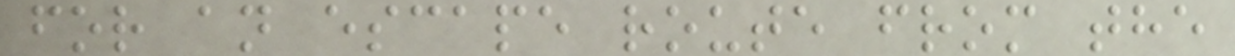for an escape route from the
